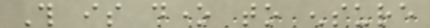This is done to ensure
